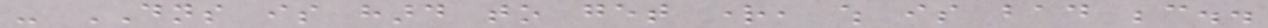- DNS is hard to get right, which is bad because..
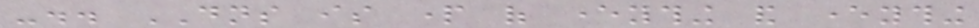-.. DNS is part of everything and everything
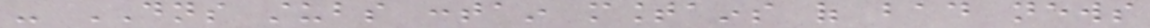- DNS stubs contain mountains of bad news
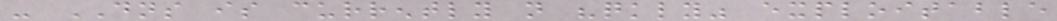- DNS is currently not "quickly" exploitable
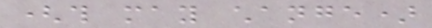(this may change)
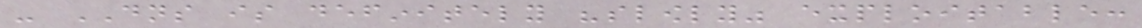- DNS is definitely "slowly" exploitable:
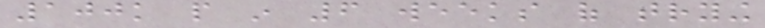100k people in 6 weeks of trying
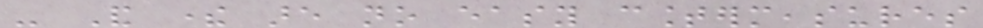- And there are no easy countermeasures
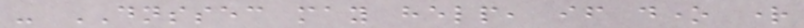- DNSSEC may help, if done right
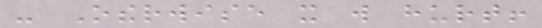- Otherwise it will hurt!
